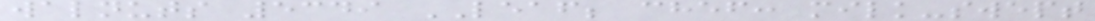walnuts 5349 LEAF; chef: milk-swept
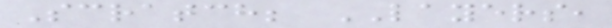Scratch; LAYERS,
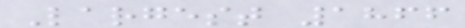Largest 1866
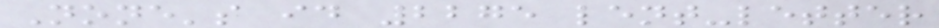None's id 2275 lent-letter
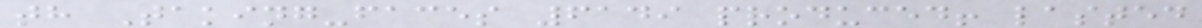th Taking-faces 6149 produced! lasted
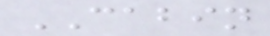CABIN
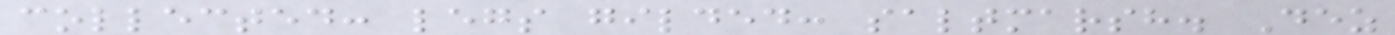collected: legs gilded: saltmarsh. Dez
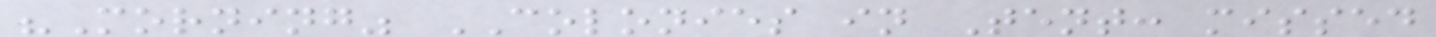"Morning" COLONIES in Tent: missed
